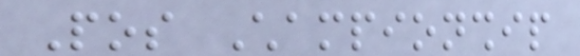Pos Championship
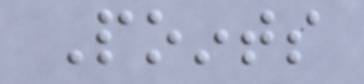Points
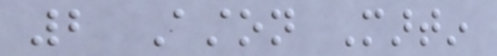2 Aston Martin
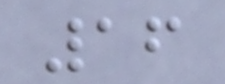16
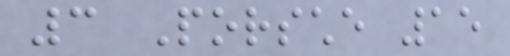3 Porsche 15
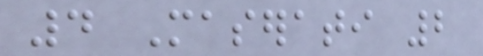4 Maserati 2
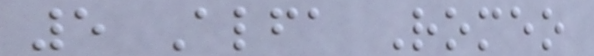5 Alfa Romeo
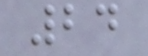24
